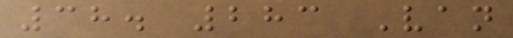38. 283 Van
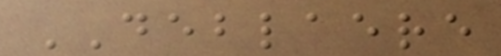DEBLAERE
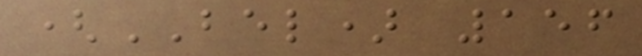(BEL) 156
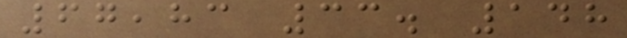67,83 33. 148
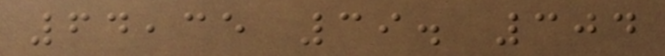64,35 39. 304
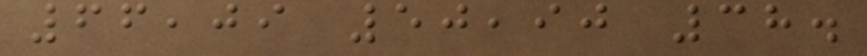66,09 50,90 38.
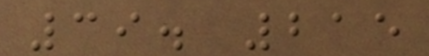39. 215
